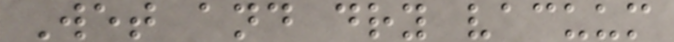Wet and dry vacuum
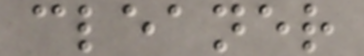cleaner
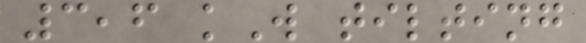3,6 kW tilting
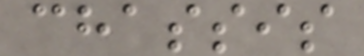chassis
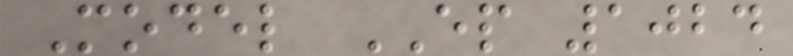Model EP 1024
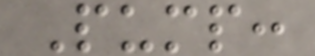Pump:
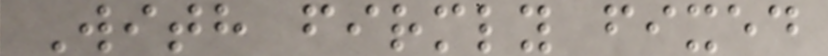With firmly fixed
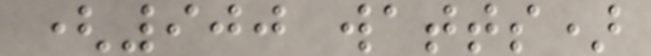(900 watts)
